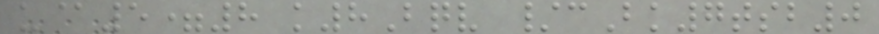u@5=8 k8Bqv /cBk7tsb0
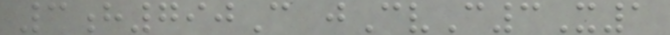3h790C jCvC3X1
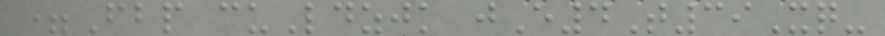=Fbp cuLdzjk jE4T39Xq-
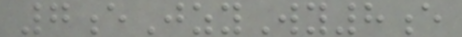7eJzyWy8e
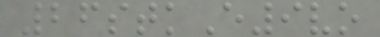26stkE9vo
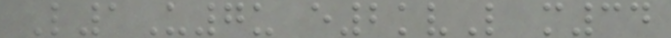L1U7u e2kvL m34
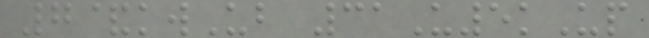7&kwUb 31U5kUp
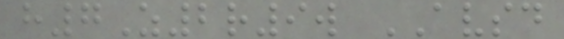h7Z2r9w AVSD
